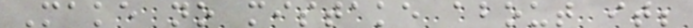Make no mistake about it;
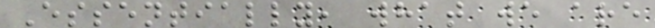Essentially, what we are
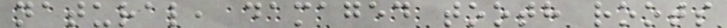natural, damaged tooth roots
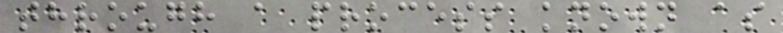through a process known as
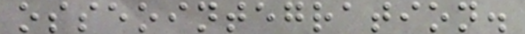osseointegration.
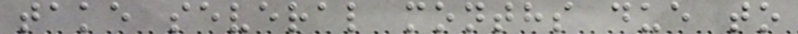take several months due to
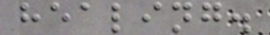healing.
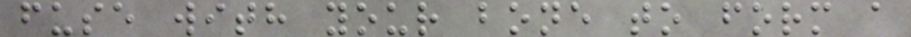fuse with your bone to form a
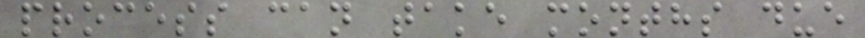process can take months due
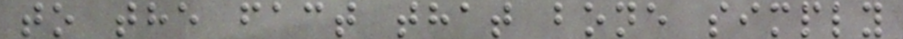to the fact that bone simply
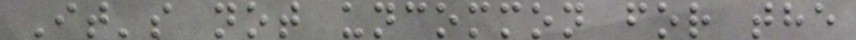It's not uncommon for the
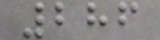286
